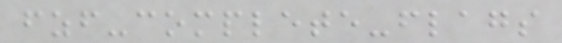fzf-complete-flags
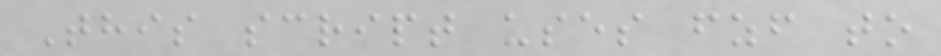This script uses fzf to
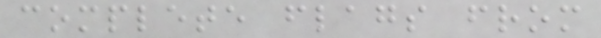complete flags from
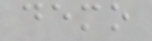demo
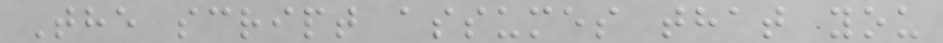The script assumes that you
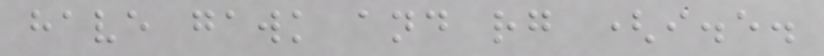have gawk and rg (i.e.
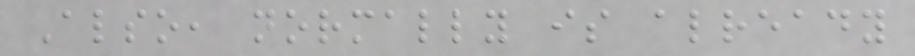Also, normally is already
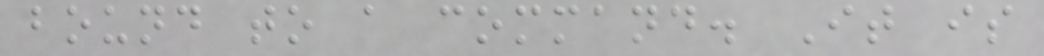bound to a command. It is
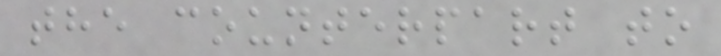the counterpart to
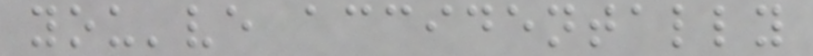you've accidentally
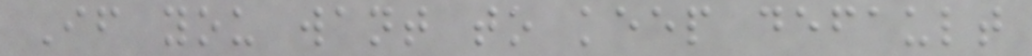If you want to keep default
